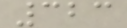323
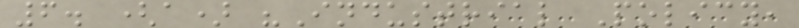6. (a) "Industrial Policy,
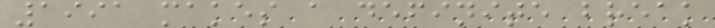1991 makes a definite break
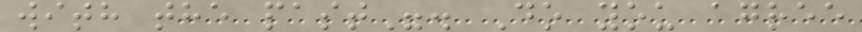with the past". Do you agree
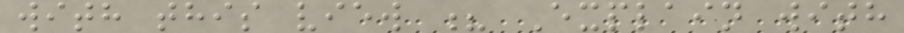with this view ? Explain with
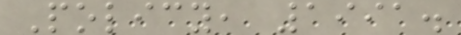Policy, 1991.
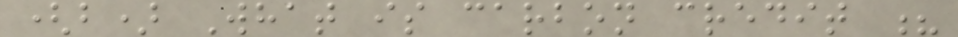(b) What is carbon credit ?
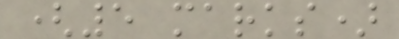(5 marks)
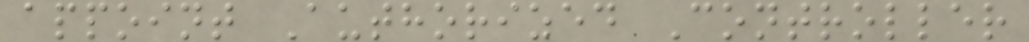appoint Authorized Controller
